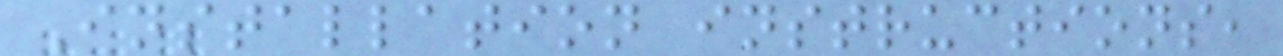Installation instructions,
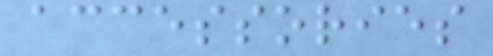accessories
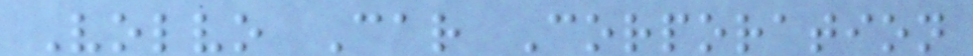Volvo Car Corporation
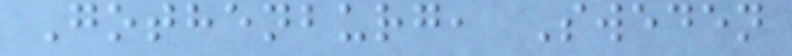Gothenburg, Sweden
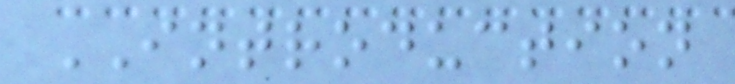INTRODUCTION
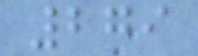279
